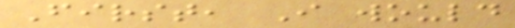First, I would
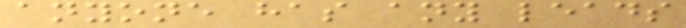anyone has any leads
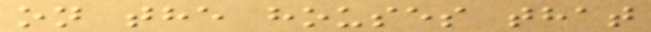on the houses that
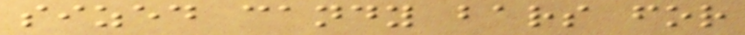sized candy bars for
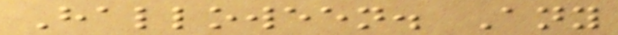Halloween. Any
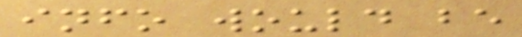info would be
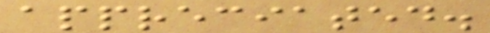appreciated.
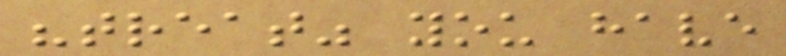"treat" you have
